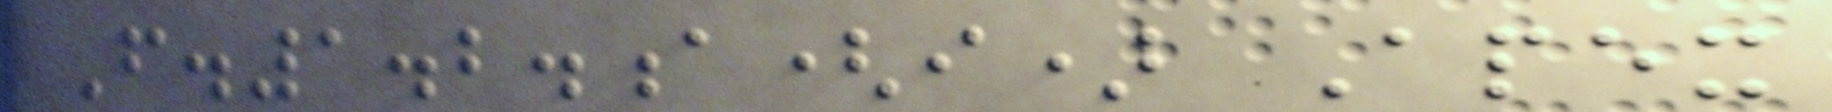F.1.2.a(i) Apex
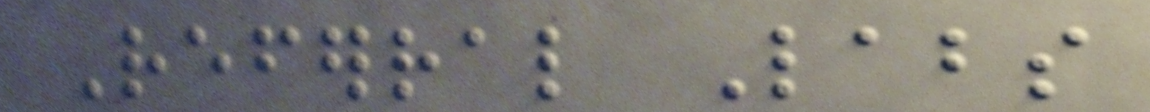Referral Labs
